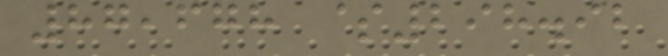87,678 $298.92
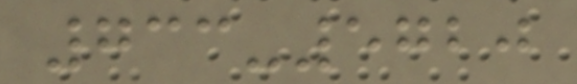733-5720
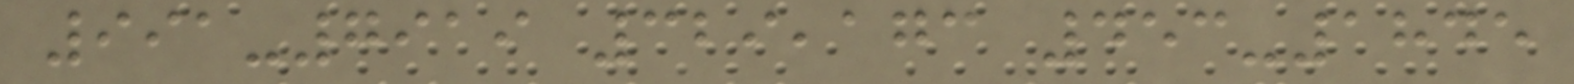991-7919 329,173 453-1845
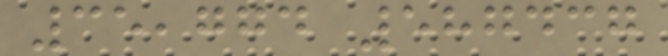35,774 587437
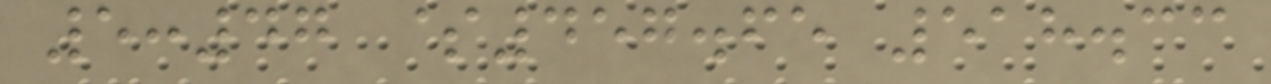5:47 $457.65 518.33
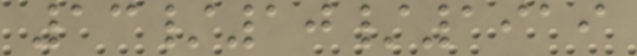13/10/1919
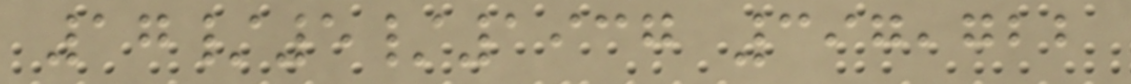17/5/1937 397,722
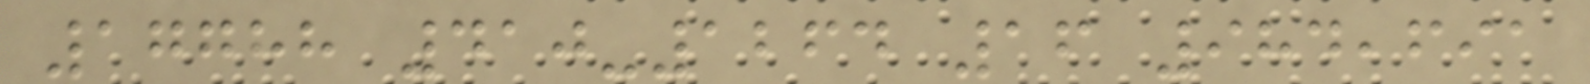17788 410-1264 16 984,691
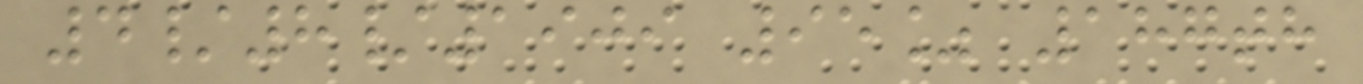4/8/1909 95% 187th
